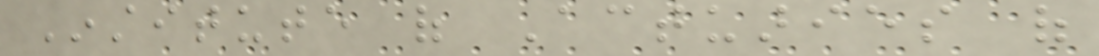Institute of Actuaries of
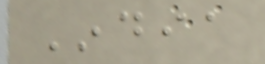India
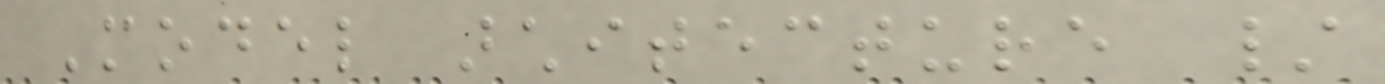Model architecture /
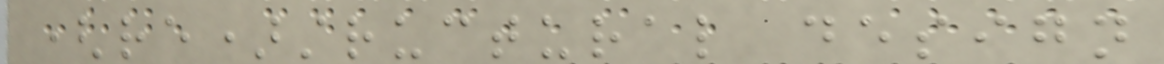(re)structural design
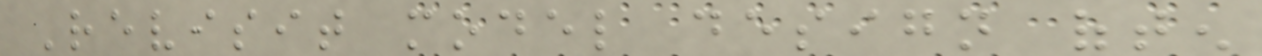Revisit model design often
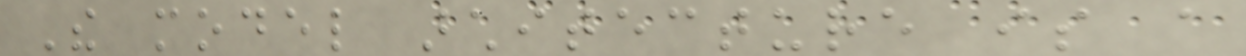The model architecture is a
